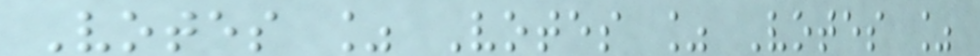Votes % Votes % Votes %
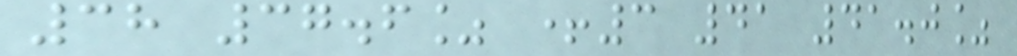38 37.6% +3 41 41.0%
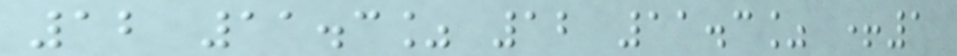12 11.3% 12 11.3% +1
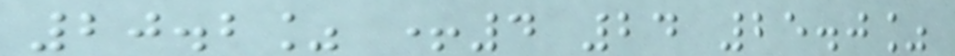20.2% +4 24 25.0%
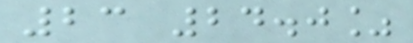23 24.0%
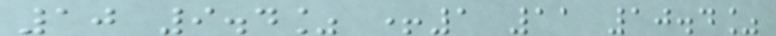10 9.4% +1 11 10.4%
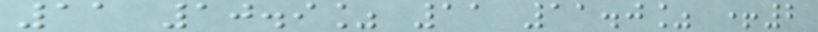11 10.9% 11 11.0% +2
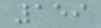159
